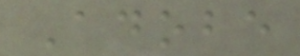Adobe
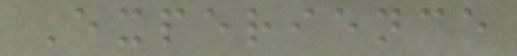Experience
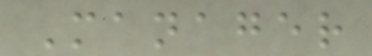Manager
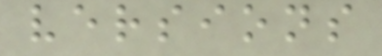versions
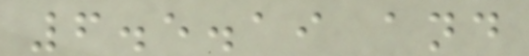6.5.19 and
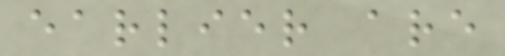earlier are
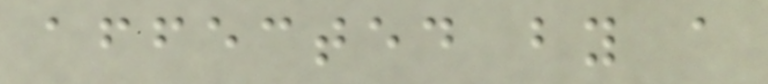affected by a
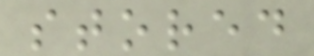stored
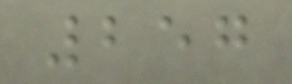257
